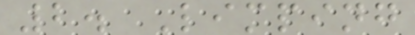2. Limping
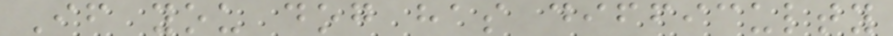If you dog has difficulty
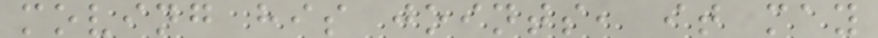moving his joints, it may
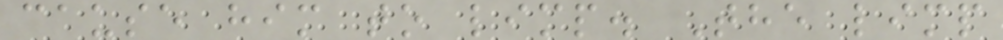cause him to limp. The limp
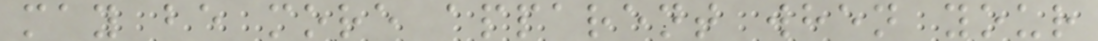may be more apparent when your
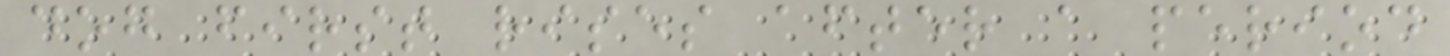dog first rises after a period
